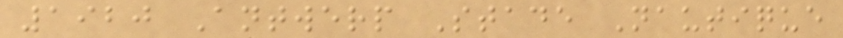1920 Antwerp Stade Nautique
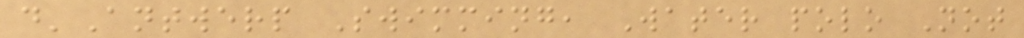d'Antwerp Swimming, Water polo Not
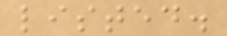listed.
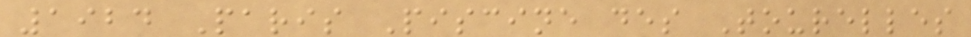1924 Paris Piscine des Tourelles
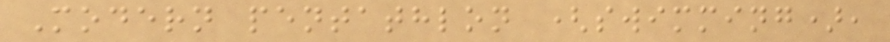Modern pentathlon (swimming),
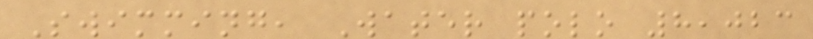Swimming, Water polo 8,023
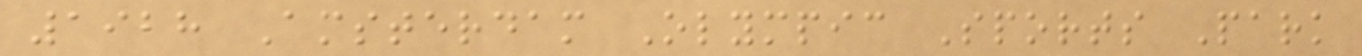1928 Amsterdam Olympic Sports Park
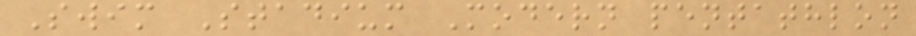Swim Stadium Modern pentathlon
